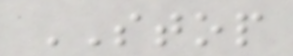STOP
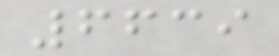6639
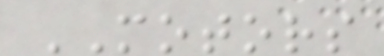MOTORS
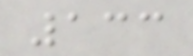133
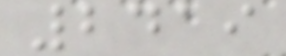2419
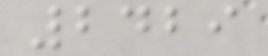2429
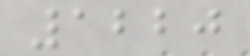1220
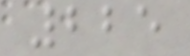225
